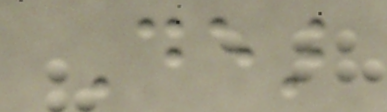Dear
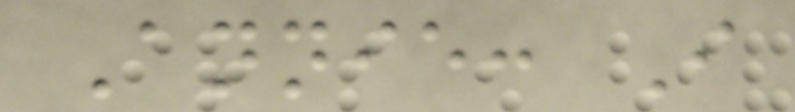Annie: I
